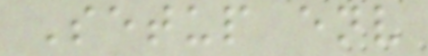Setup env
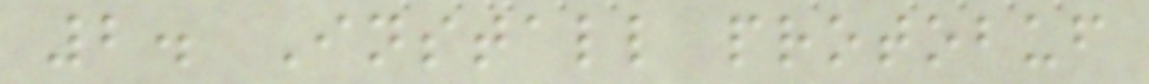2. Install protobuf
